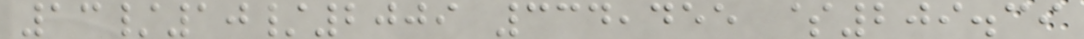13/10/2009 334,455 $209.39
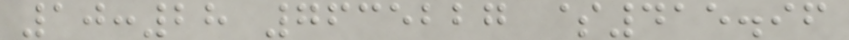10:28 7635227 $415.96
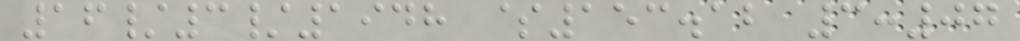16/3/1948 $153.12 3:07
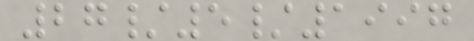27/5/1997
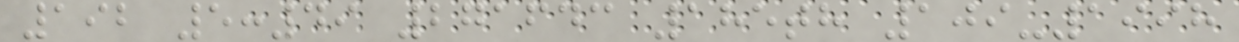192 5:49 271643 185th 109-1998
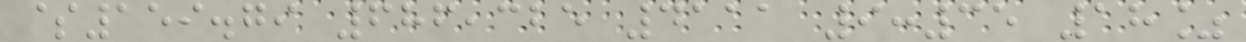$159.79 686,325 4111 9:35 18%
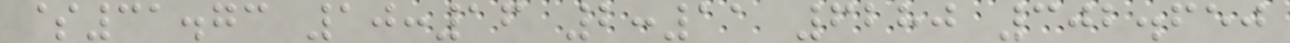$31.73 10:16 2:11 6280 302.650
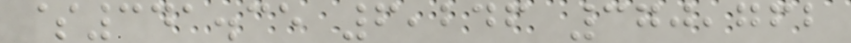$341.35 6,246 370,762
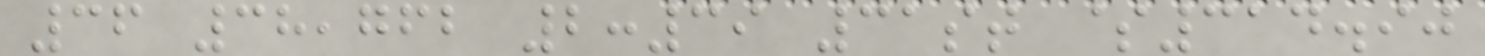36 38,762 2:39 31st $314.90
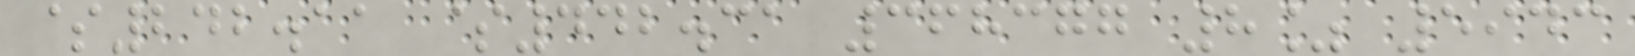$242.11 $442.31 368377 8% 5943
